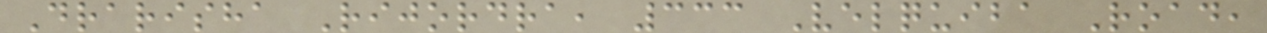Drarisha Rijordra, 333 Velquiba Road,
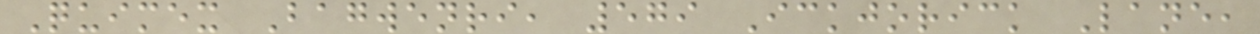Quimex Bagwenri, 579 Ickjorick Lane,
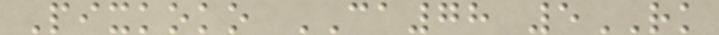Pixkoko CA78 5RK
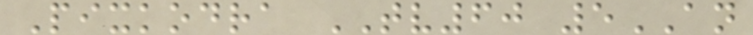Pixkodra TV60 5AN
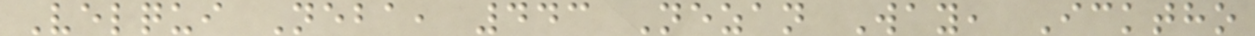Velqui Neba, 443 Nezan Way, Icktho
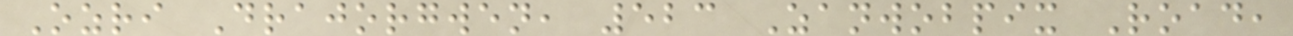Ozri Drajorgwen, 523 Zanwobpix Road,
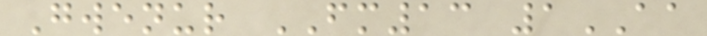Gwenur FM13 1AA
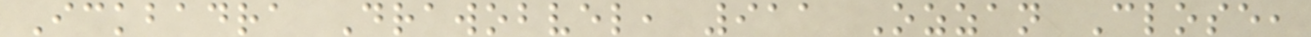Ickbadra Drawobvel, 911 Ozzan Close,
